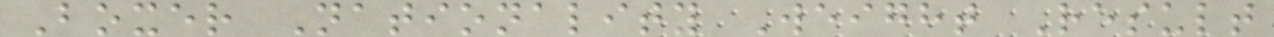Boxer Nationality Weight Result
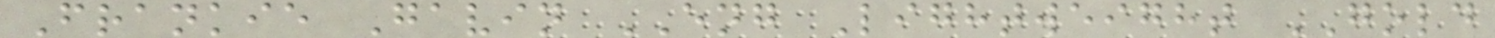Frankie Gavin ENG Lightweight GOLD
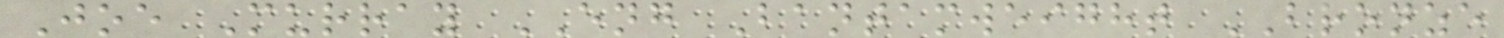Joe Murray ENG Bantamweight BRONZE
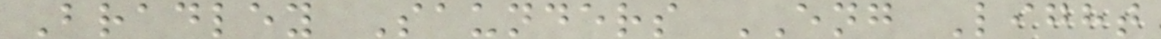Bradley Saunders ENG Light
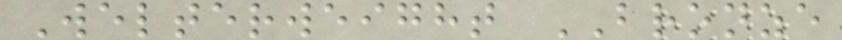Welterweight BRONZE
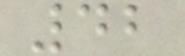42
